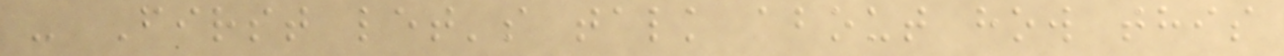- First let's talk about how this
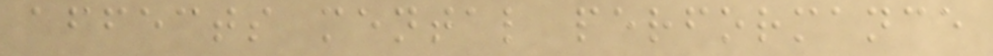affects mental performance
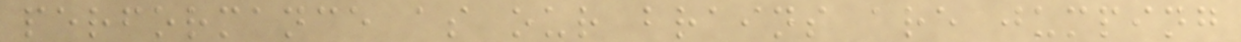performance as our brains are jumping
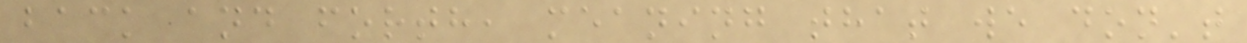back and forth, meaning that we don't
